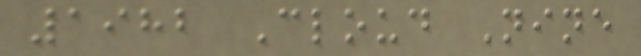1982 Cloud Nine
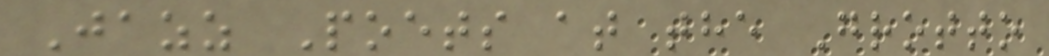Jazz Poets at the Grotto
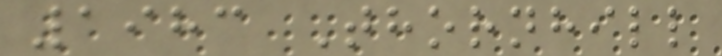1983 Thornhill
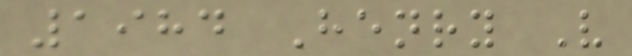1984 Henry V
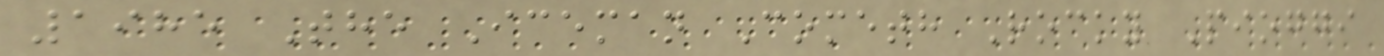1985 The Iceman Cometh Rocky Pioggi
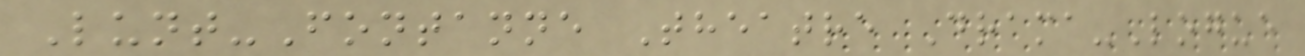Lunt-Fontanne Theatre Drama-Logue
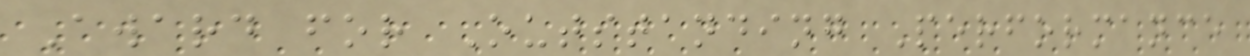Award for Outstanding Performance
